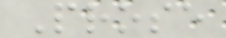Prose
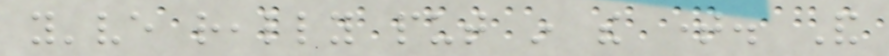you've really put in the time. And
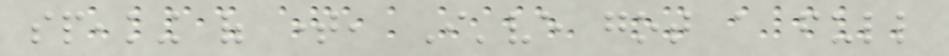speaking of time, I've got a full
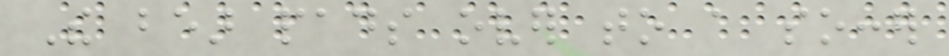The bear pads over to a soccer
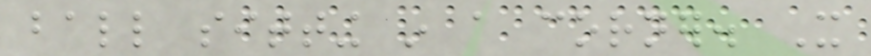ball sitting in a corner. It
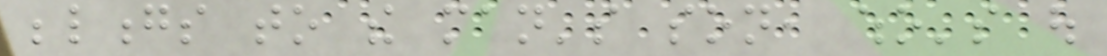belongs to the man's son, who's out
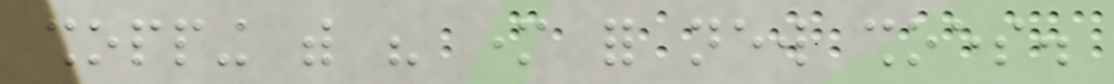shopping with his mother for new shoes.
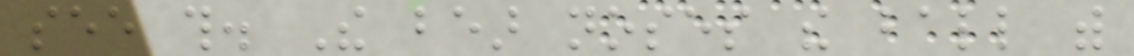see this. The bear noses the ball with
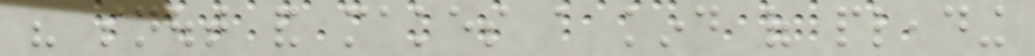his snout and makes a kind of pleading
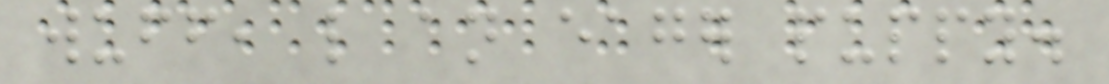wuff, like an eager puppy.
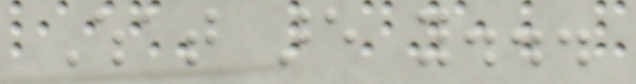What are you...
